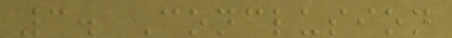3. Conclusion
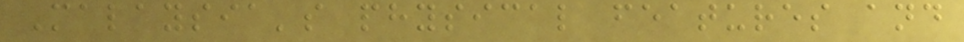Malaysia's physical features and
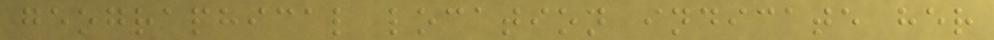geographical location indicate her
